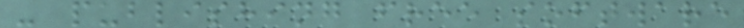- publishing free software
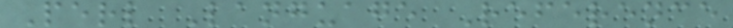Perl Language Reference
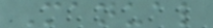Manual
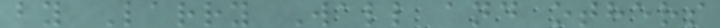by Larry Wall and others
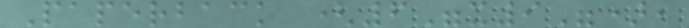Paperback (6"x9"),
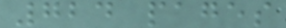724 pages
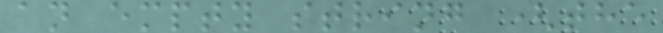an empty string (the
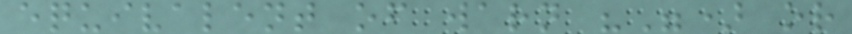equivalent of warn "") or
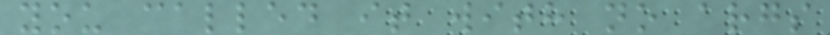you called it with no args
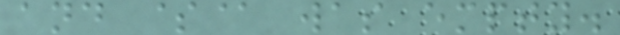and $@ was empty.
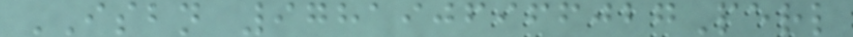ISBN 9781906966027Perl
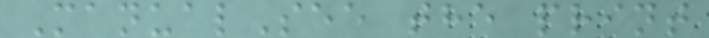ManualSee the print
